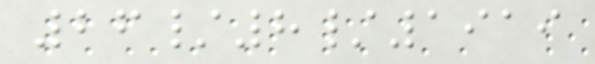26/8/1919
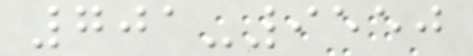701-9550
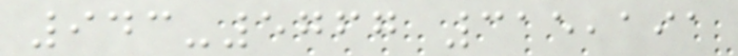943-5767 315,191
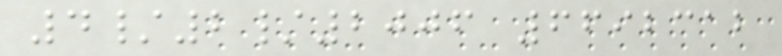4/2/2006 6692312
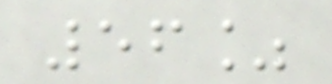56%
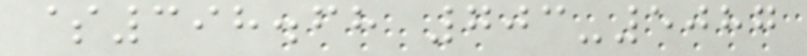$398.68 703-5087
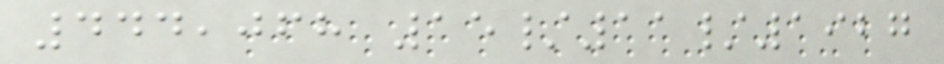444,068 15/11/1927
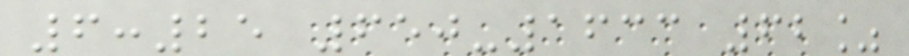6:25 650-1633 62%
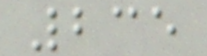235
